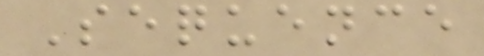Sequence
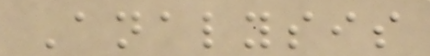Analysis
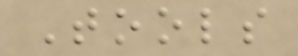Tools
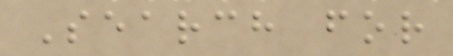Search for
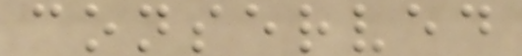conserved
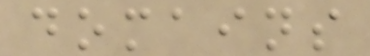domains
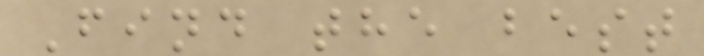Find the best
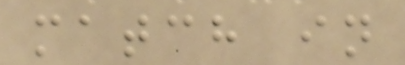match in
